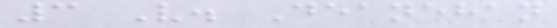3 V. Deanehan
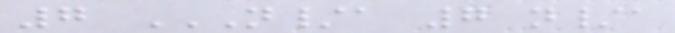7 N/A 7 N/A
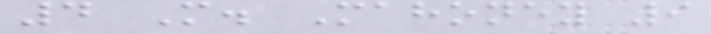4 M. Mahoney 9
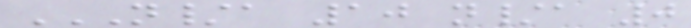N/A 10 N/A 0
